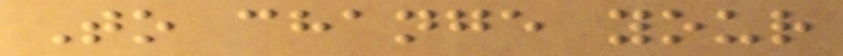To change your
